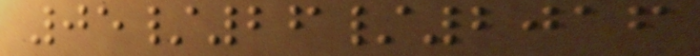05/26/2016
